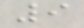9
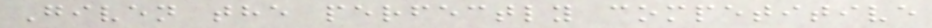Given the perfectly competitive
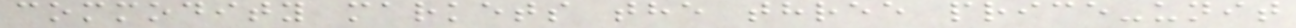commodity markets the three price-unit
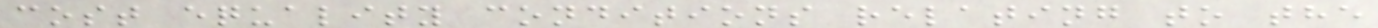cost equality conditions relating to the
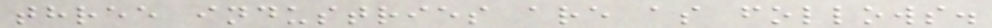three industries are as follows.
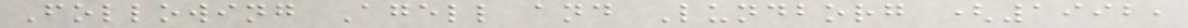Following Agell and Lundborg (1992,
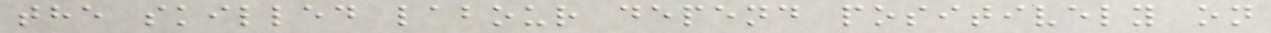the skilled labour depend positively on
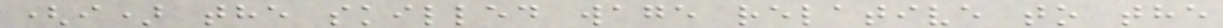(i) the skilled wage relative to the
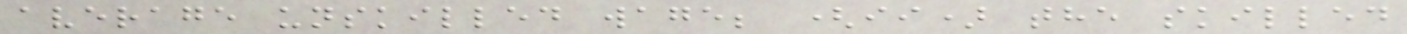average unskilled wage; (ii) the skilled
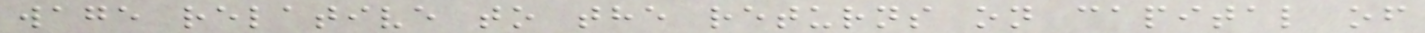wage relative to the returns on capital of
